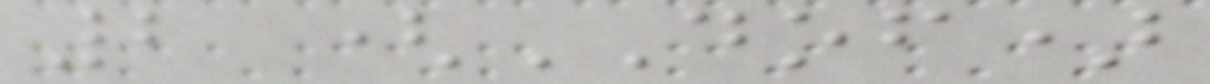2 (DOF)
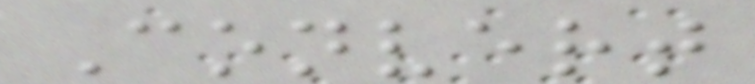Convert
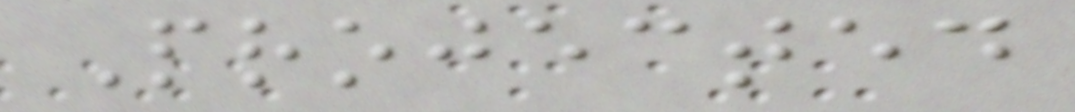Projected
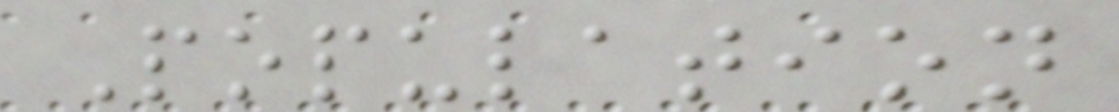Population
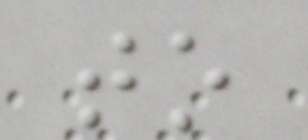to
